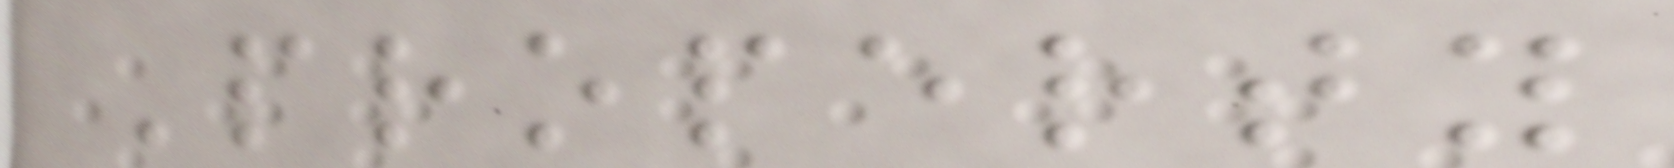Property
